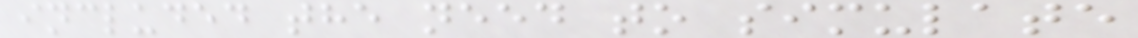included the need to simulate
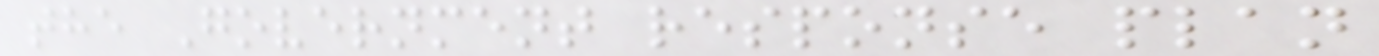the Government response plan
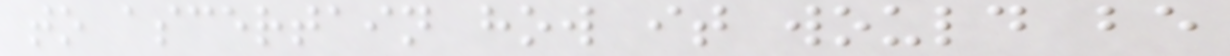to ascertain how it would be
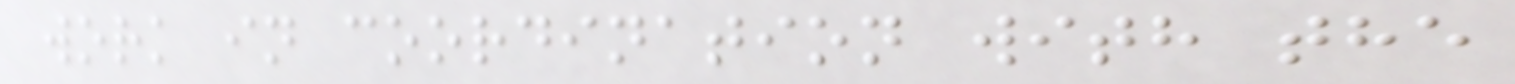work in coordination with the
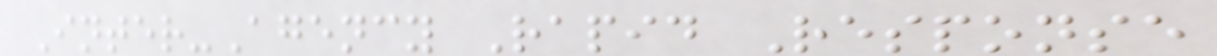Inter-Agency Rapid Response
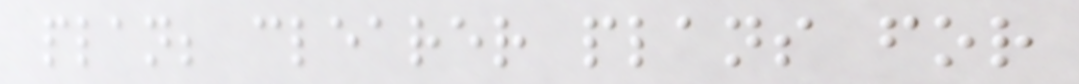plan; clearer plans for
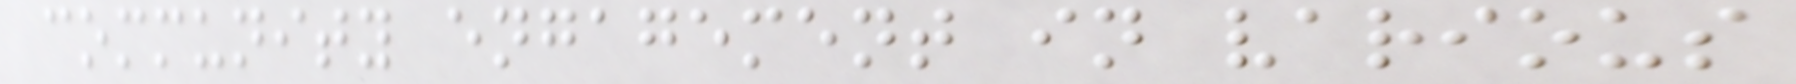community engagement in various
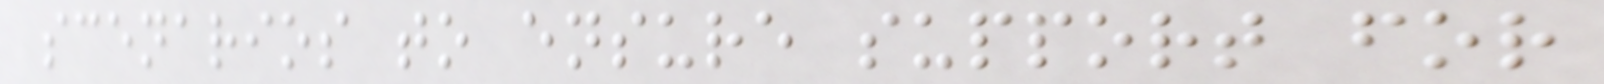scenarios to ensure support for
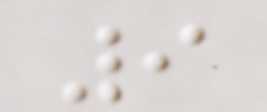9
